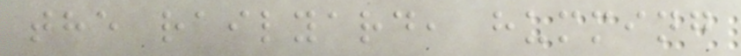the railyard, humming
